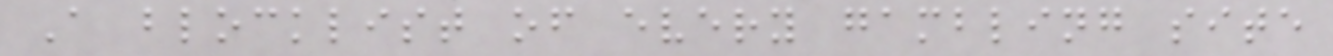A blocklist of every gambling site
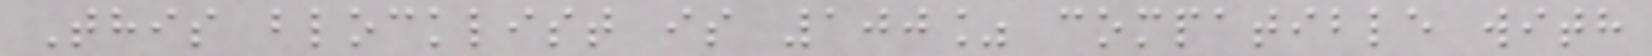This blocklist is 100% compatible with
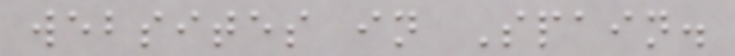websites in Spain.
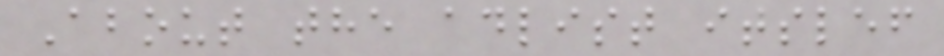About the adlist itslef
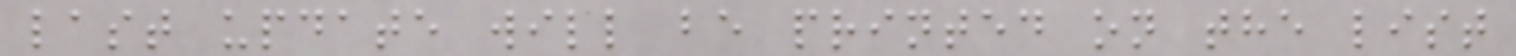last update will be printed on the list
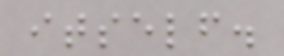itself.
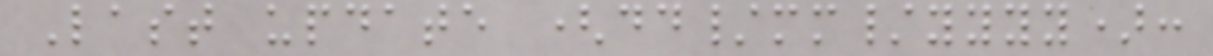Last update (dd/mm/yyyy):
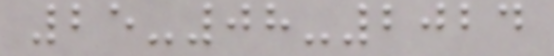25-08-2024
